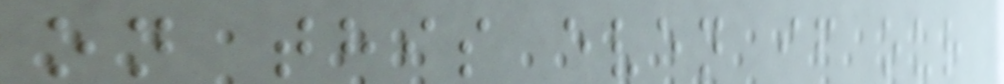on this even if our
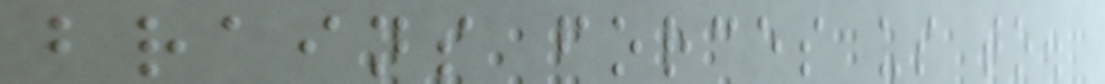brains forces us to.
